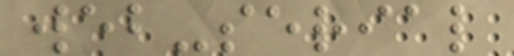web-serial
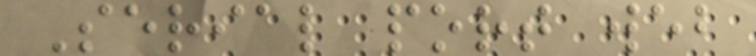Serial port web
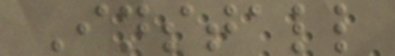Install
